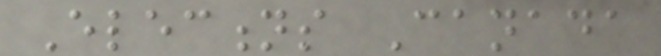Elections Canada
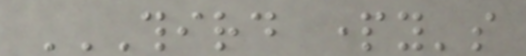THIRD PARTY'S
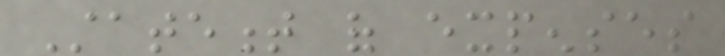Statement of expenses
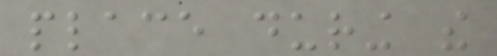place during the
